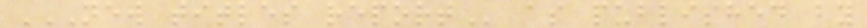NEW TITLES REPORT as published by
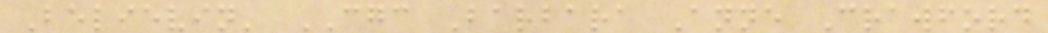Believin' CGC Barbara Anne Crawford
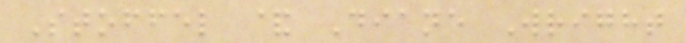Stoffel & Diane Wright
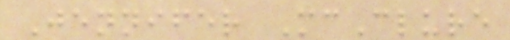Jennifer McClure
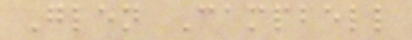Glen Campbell
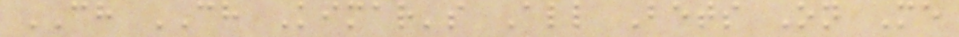CH CH Kimar's All Bets On Me
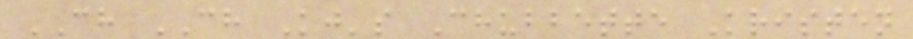CH CH Kj's Chubbette Kristen
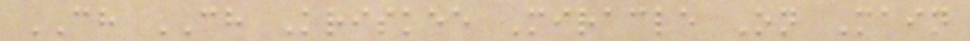CH CH Kriskee Miracle On Main
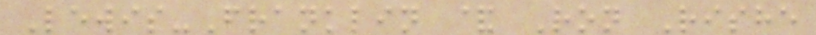Lewis-Franklin & Ron Rishe
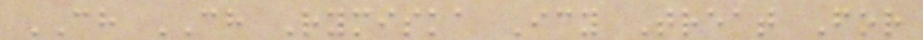CH CH Rymiska Icy Treat For
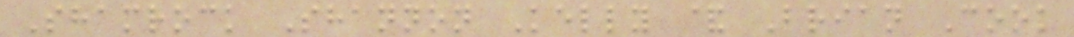Shamrock Shannon Kelly & Brian Cook
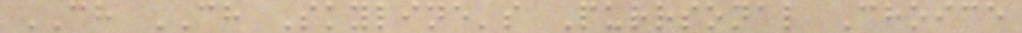CH CH Skyline's Purrsonal Choice
